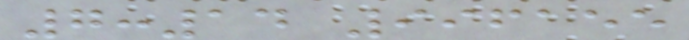7:14 996155
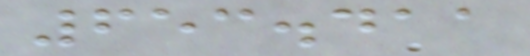653.411
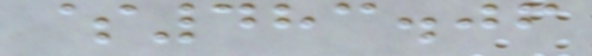$483.06
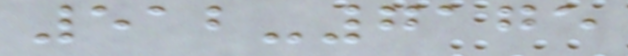512-7175
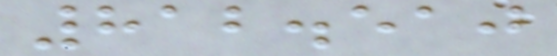812.510
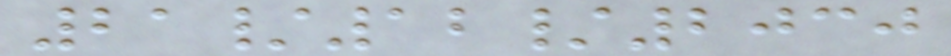21/12/2030
